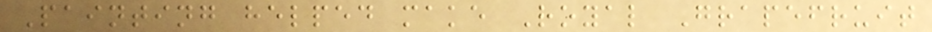Painting helped make Royal Grapefruit
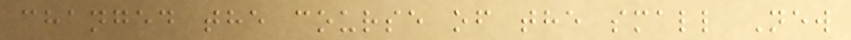changed the course of the small New
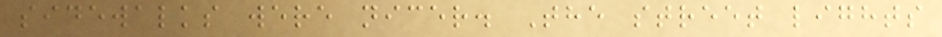sidewalks were nicer. The street lights
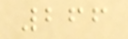266
